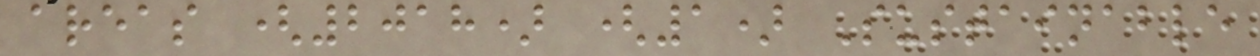areas (2018) (1) Sustainable
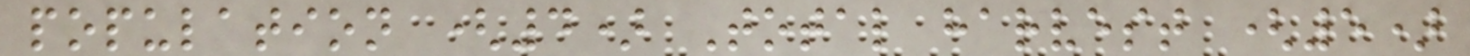population (4) Total harvest (5)
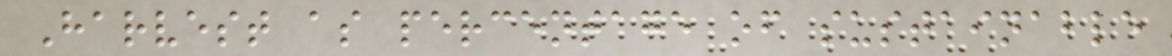Harvest as percentage of sustainable
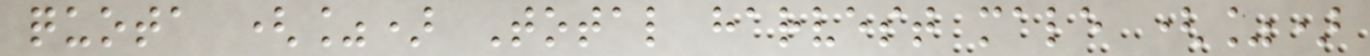quota (%) Total harvest male (%)
